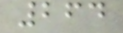264
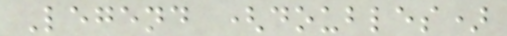Legend (doubles)
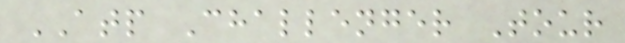ATP Challenger Tour
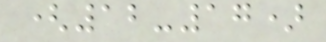(12-17)
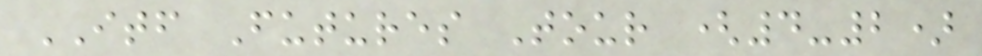ITF Futures Tour (4-2)
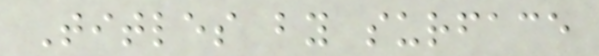Titles by surface
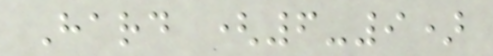Hard (6-9)
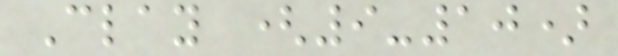Clay (9-10)
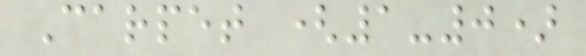Carpet (1-0)
